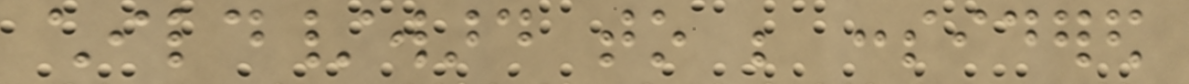child/ward to be considered
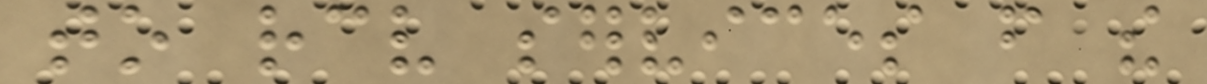to receive services from the
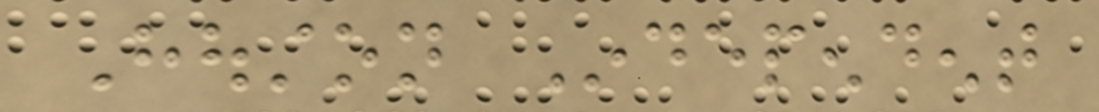Houston Independent
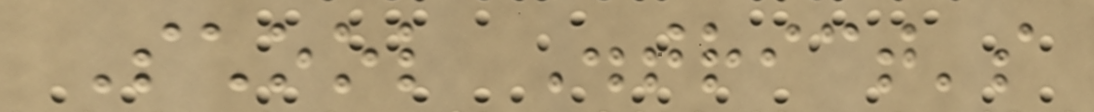School District's
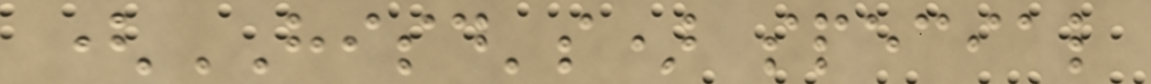(HISD's) special
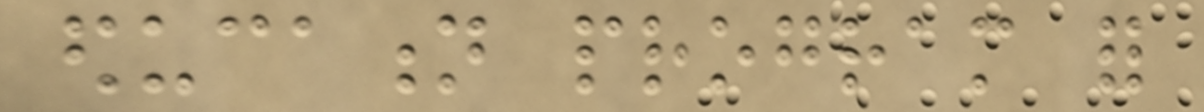education program for
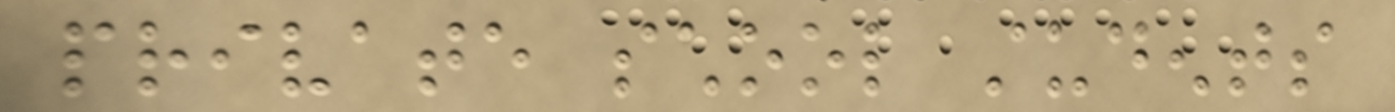private school students
